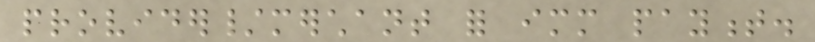provider/merchant for immediate payment.
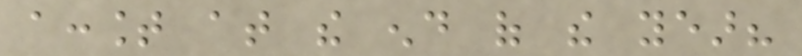account at the end of the year?
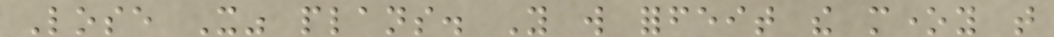Lose It" plans. You will forfeit the money that
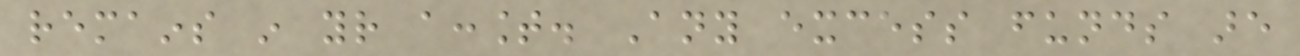remains in your account. Any excess funds are
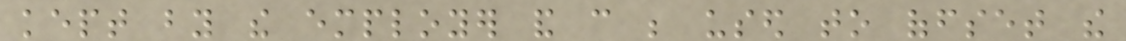kept by the employer and can be used to offset the
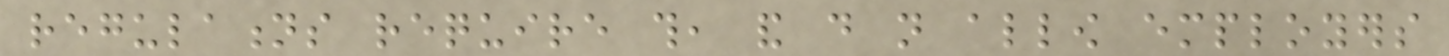regulations require this, and do not allow employers
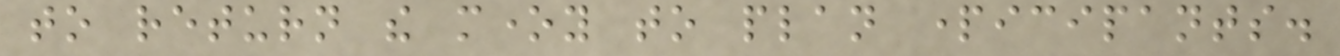to return the money to plan participants.
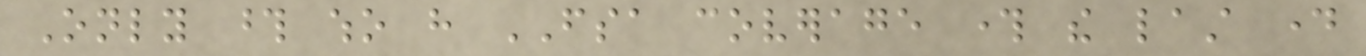Only those who have FSA coverage through the last day
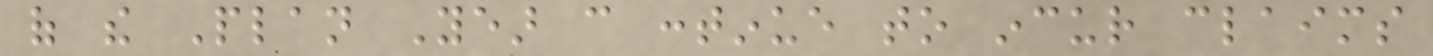of the Plan Year can continue to incur claims
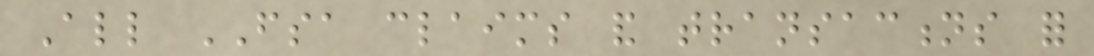All FSA claims and transactions for
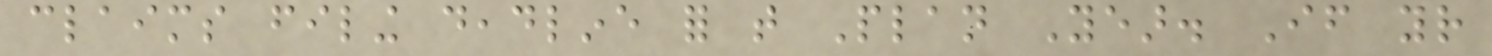claims filing deadline for that Plan Year. If your
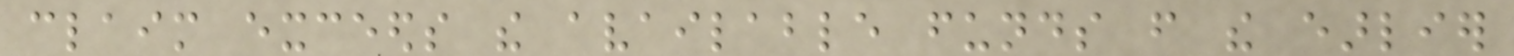claim exceeds the available funds from the earlier
